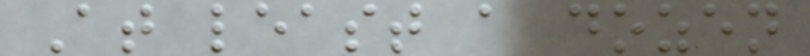At least a dozen
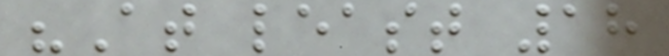"At least 18
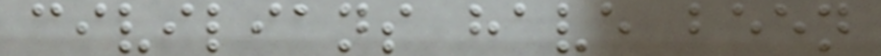civilians have been
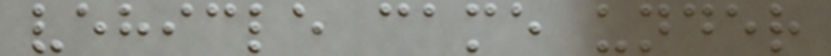vehicle came under
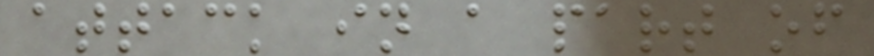attack in a part of
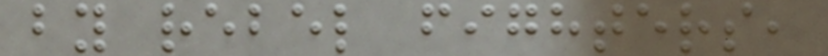by rebel fighters,
